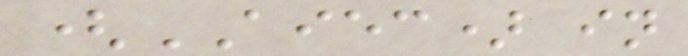(AIEC) in
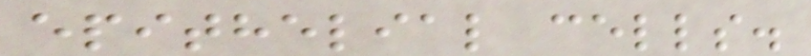epithelial cells.
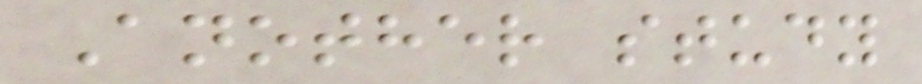Another study
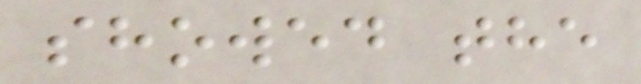showed the
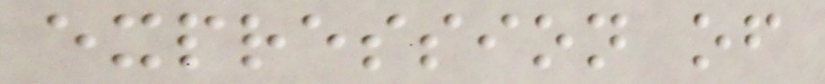expression of
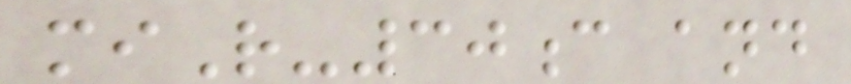miR-30c and
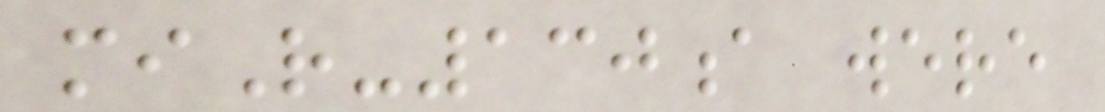miR-130a were
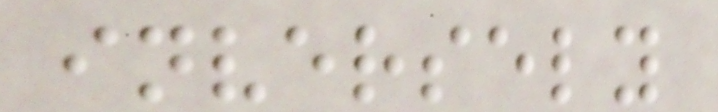inversely
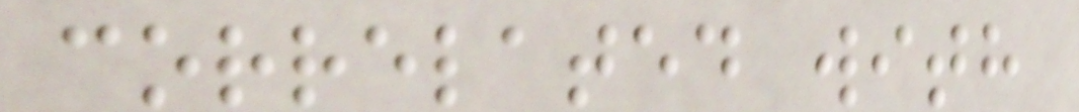correlated with
